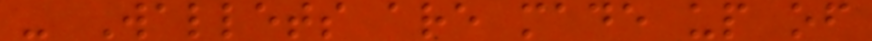- Wallets are made up of
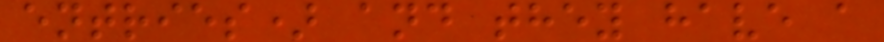entries) and they have a
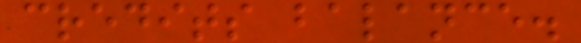credits balance.
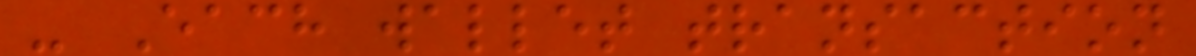- Each wallet transaction
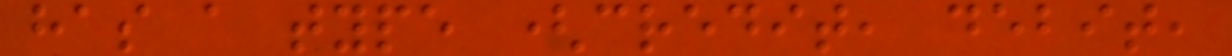has a type (credit, debit,
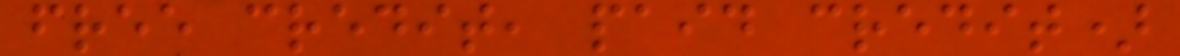free credit, paid credit)
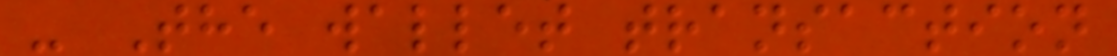- The wallet transaction
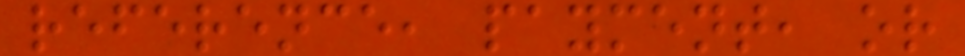reference, payment, or
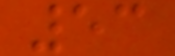53
